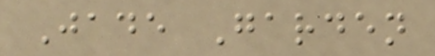Jade Garden
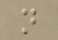n
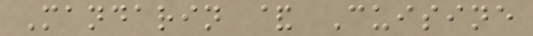Mandarin & Cuisine
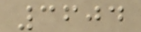3604
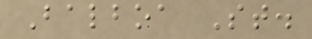Balboa St.
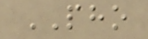PHO
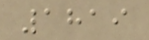1819
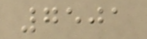7501
